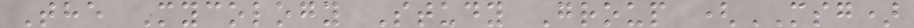The Mycology Study Group (MSG)
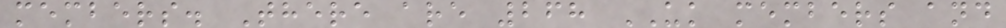members. There are 268 UK members and
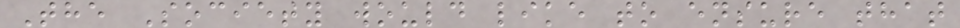The Society would like to ensure that
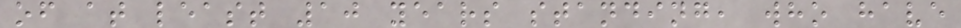of at least 10 years standing, who have
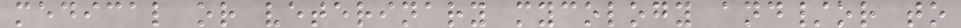medical or veterinary mycology and/or to
